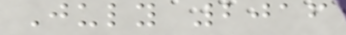July 2016
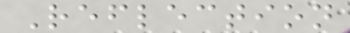Reflection
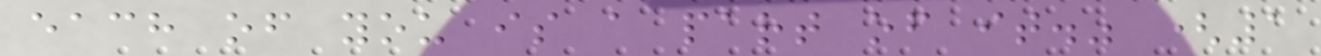each of you is a part of it." (1
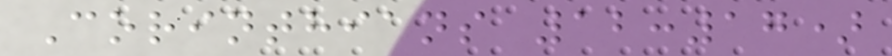Corinthians 12:17)
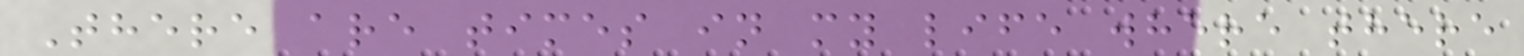There are times in my life where there
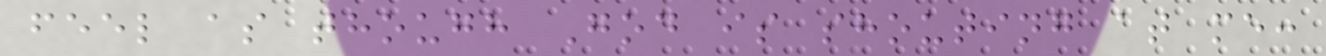feel as though God is shouting at me:
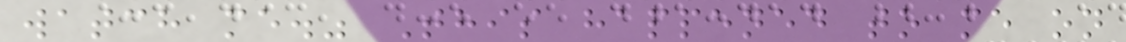watch me." This happened to me on
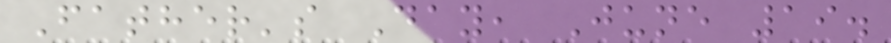Father's Day, June 19.
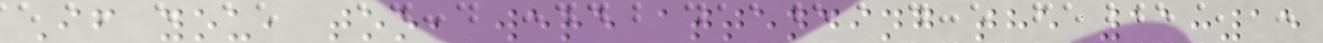If you, too, were attending the 11:15
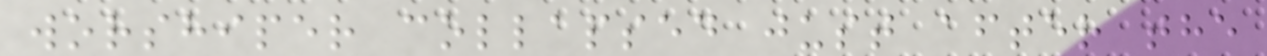worshiper collapsed just after the
